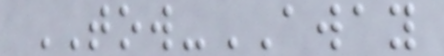TOW-AWAY
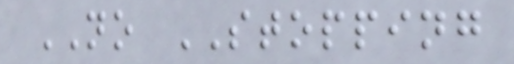NO STOPPING
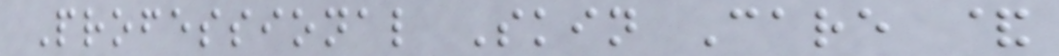Professional Skin Care &
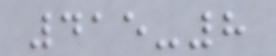415-8
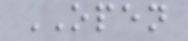OPEN
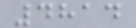4814
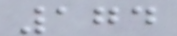174
